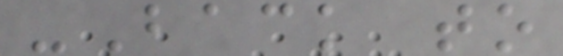-Back to
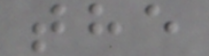the
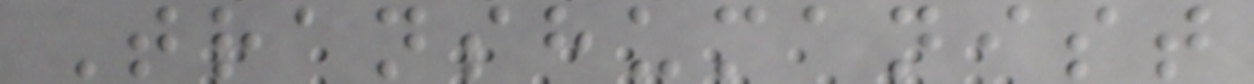Transhumanist
